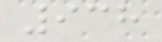938
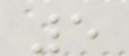5
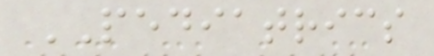PEDIATRICS
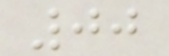00
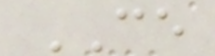CE
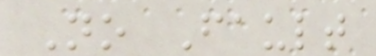No Fault
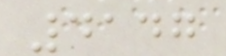4147
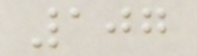107
